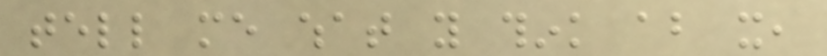tell me what you think about it,
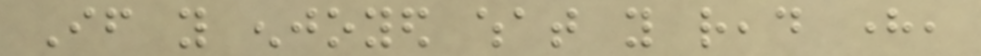If you enjoyed what you read here,
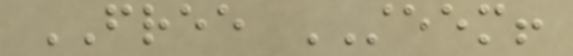FREE STEEM!
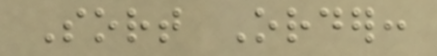Sort Order:
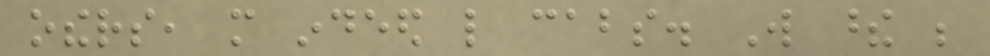others, more indeed like cabs. Will these be
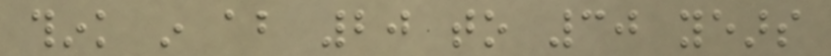think in about 20 to 30 years
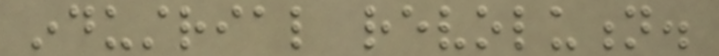industrial revolution.
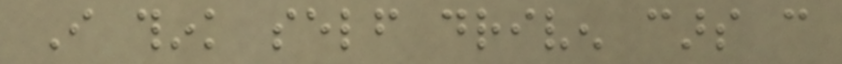I think self driven cars can
